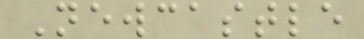Newcastle
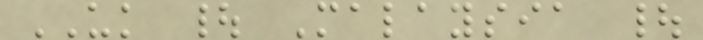UK | Malaysia |
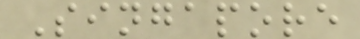Singapore
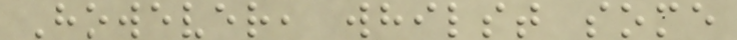However, whilst some
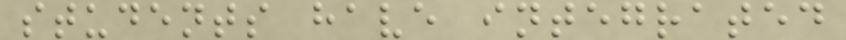students have integrated
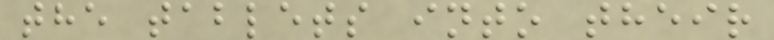the tablets into their
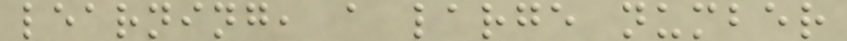learning, a large number
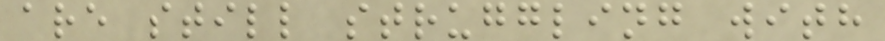are still struggling with
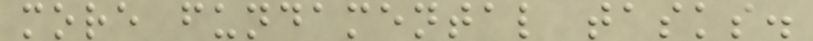more fundamental tasks.
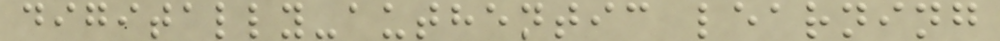digitally-authentic learning
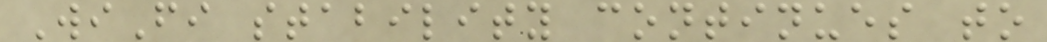WiFi stability continues to
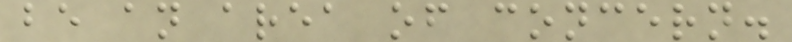be an area of concern.
